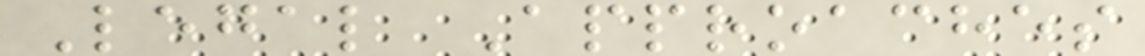Legal Approaches
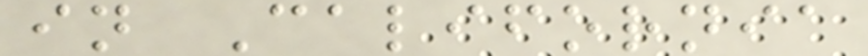in California
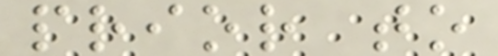prior to
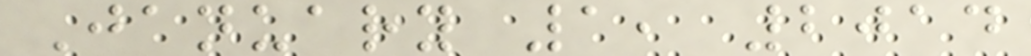January 1, 2014
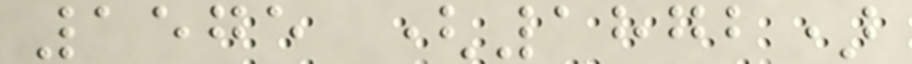1575 (1872)
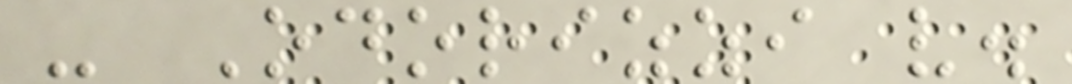- Odorizzi v.
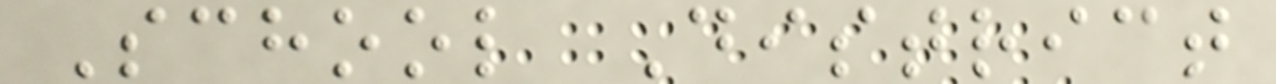School District
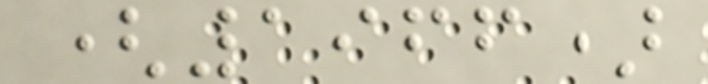(1966)
